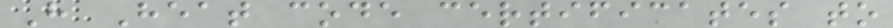H Heat code certificates to
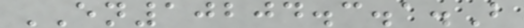EN10204.3.1.B
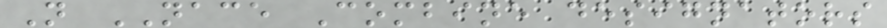N NACE Combine designators
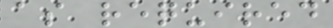as required
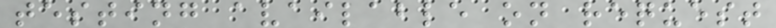testing available on request
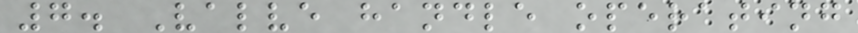7. Valve handle operating
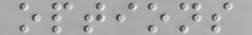options
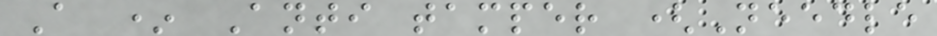A * Anti tamper (Needle
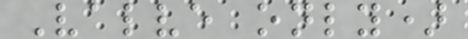Valve only)
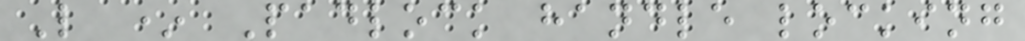L * Padlock handle locking
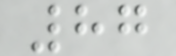87
